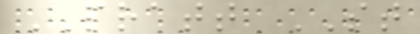PRATT ST
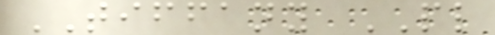TIFFANY PL
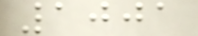1001
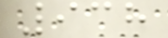938
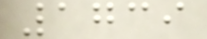1739
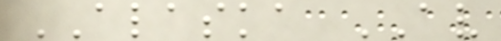ALASKA AV
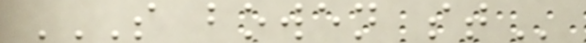S BOWEN ST
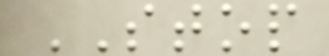STOP
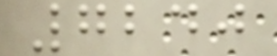7240
